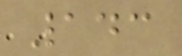143
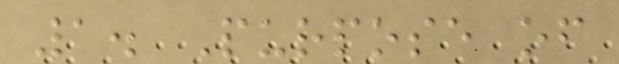1. Purpose of
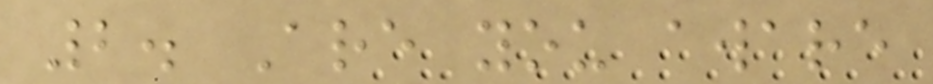2. Are you aware
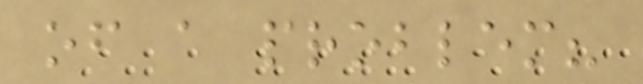of a problem?
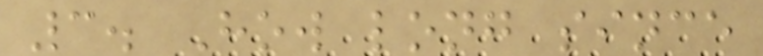3. How long since
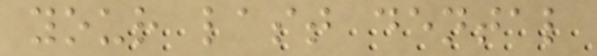your last dental
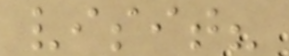visit?
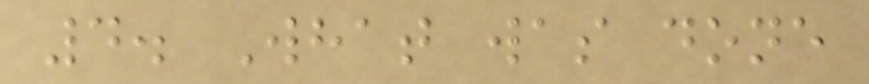4. What was done
